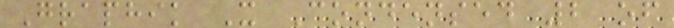Graphik X Condensed 2 of
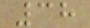38
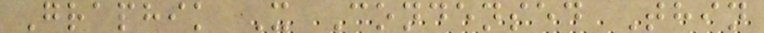Graphik X Condensed Thin
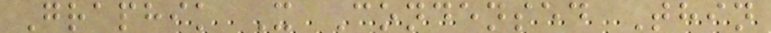Graphik X Condensed Thin
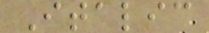Italic
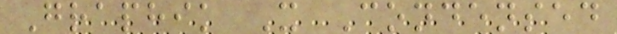Graphik X Condensed
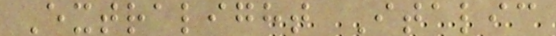Extralight Italic
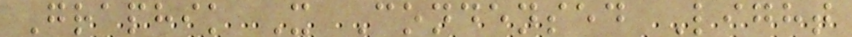Graphik X Condensed Light
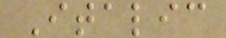Italic
